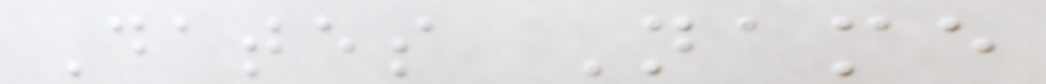Dates Name
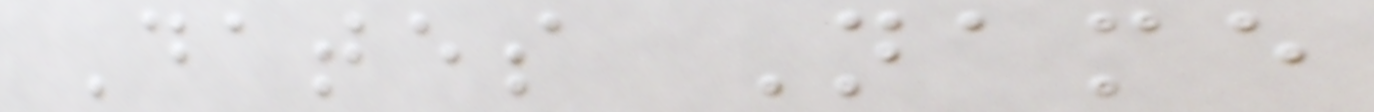Dates Name
